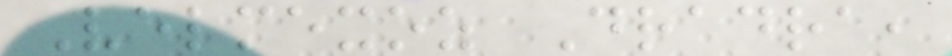Velmexoz Dradra,
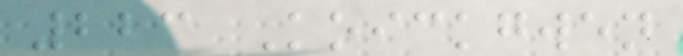223 Koickgwen
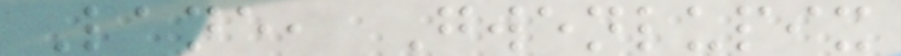Lane, Gwenlupix
